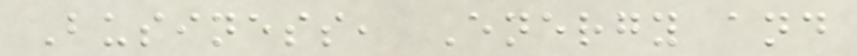Business, Energy and
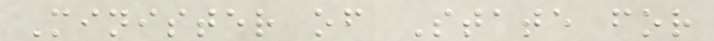Minister of State for
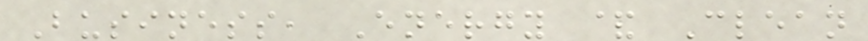Business, Energy & Clean
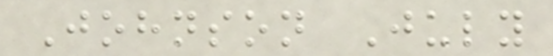Johnson July
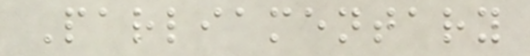Parliamentary
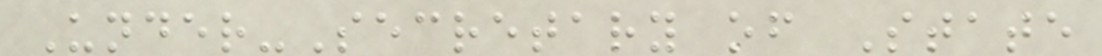Under-Secretary of State
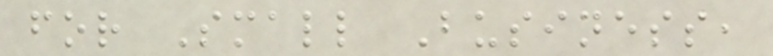for Small Business,
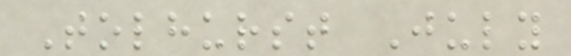Tolhurst July
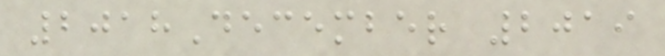2018December 2019
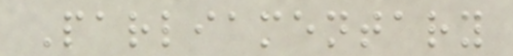Parliamentary
